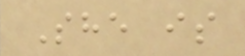She is
